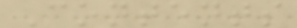Contents
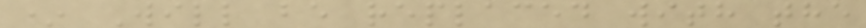* Will be replaced with the
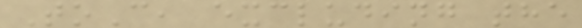ToC, excluding the
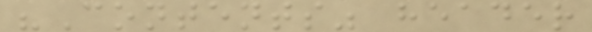"Contents" header
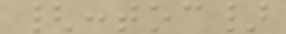{:toc}
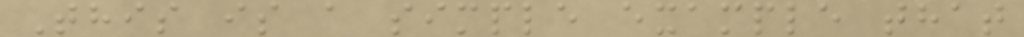This is a simple example that
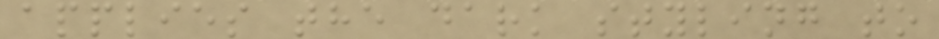applies the dark styling to
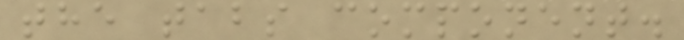the tabs component.
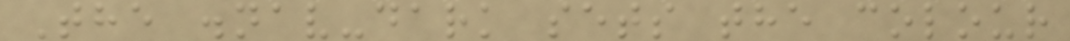The .nav-dark sets the colour
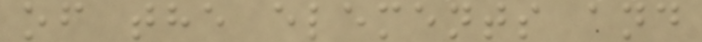of the elements and
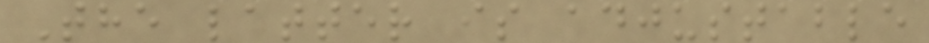The latter is adjustable
